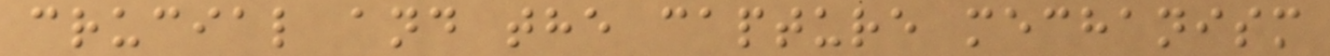crucial and the capture mechanism
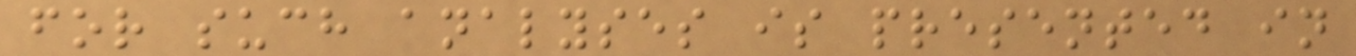for such analyses is presented in
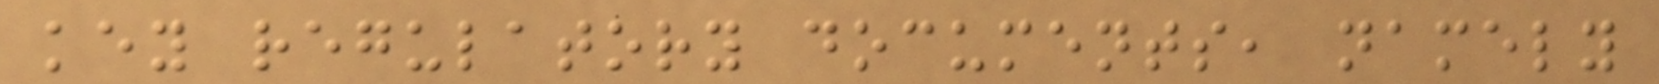key regulatory documents, namely
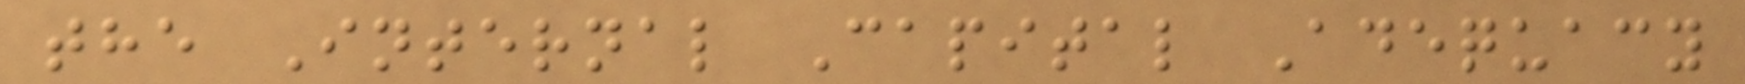the Internal Capital Adequacy
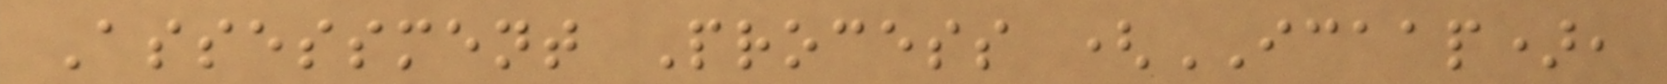Assessment Process (ICAAP),
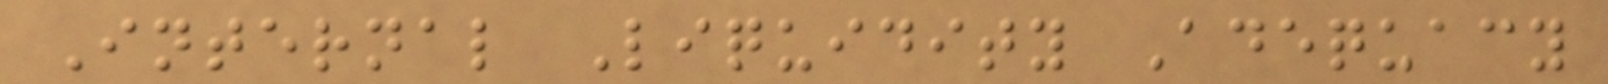Internal Liquidity Adequacy
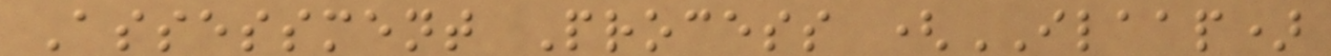Assessment Process (ILAAP)
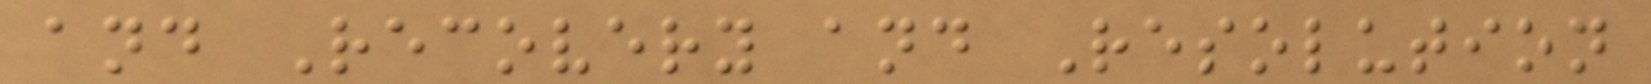and Recovery and Resolution
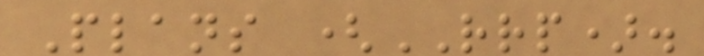Plans (RRP).
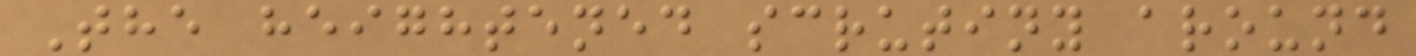The heightened scrutiny around
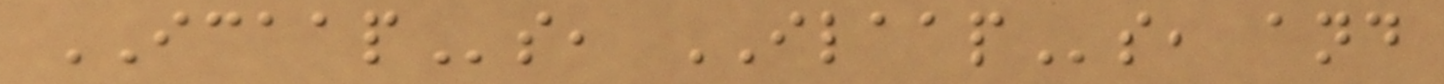ICAAPs, ILAAPs, and
